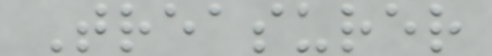Treasurer
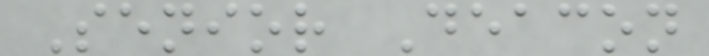Senior Deacon
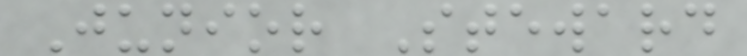Junior Steward
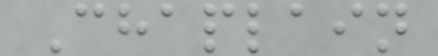Chaplain
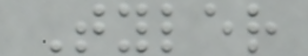Tyler
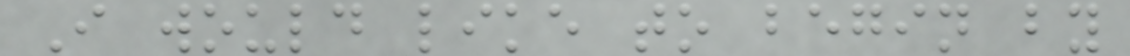I would like to begin by
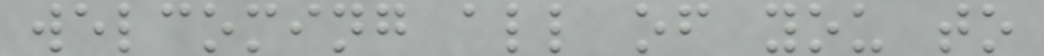welcoming all of you to
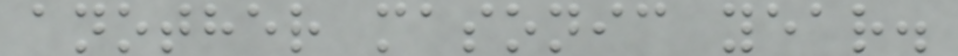another masonic year.
